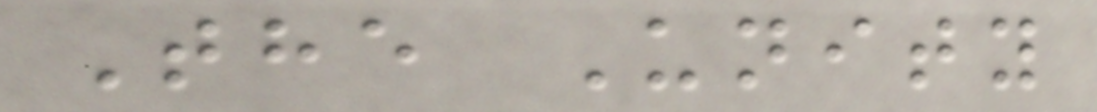The Unity
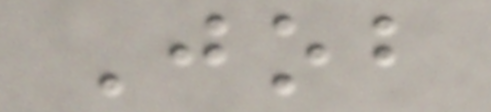Job
